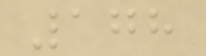178
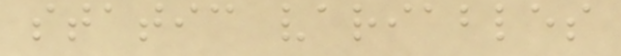static variables
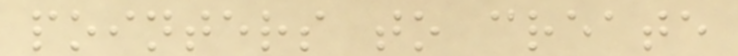pointers to create
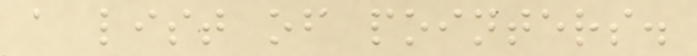a list of pointers.
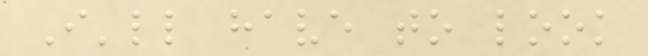I'll have to look
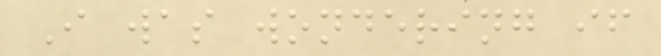I was wondering if
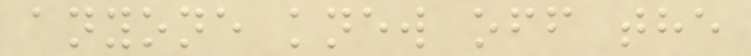anyone knew off the
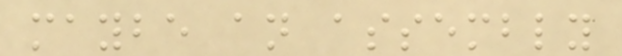maybe an assembly
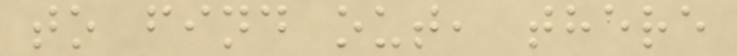to find out, there
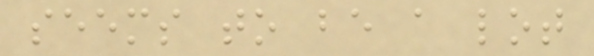seems to be a lot
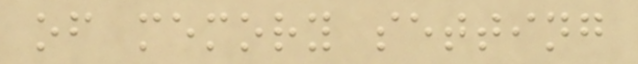of memory setting
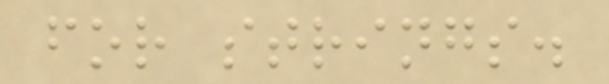for strings.
